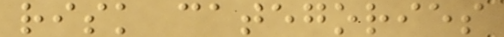risk categories
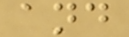and
